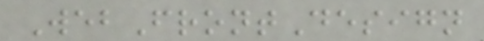WebFrontDesign
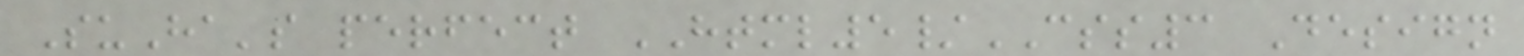SuHa's perfect HTML5/CSS3 Design
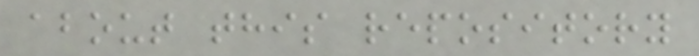about this repository
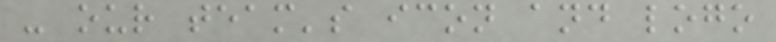- our team's icon and logo
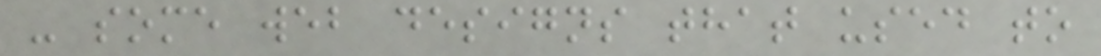- some web designs that used to
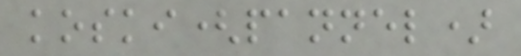koski(pannel)
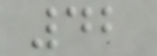42
